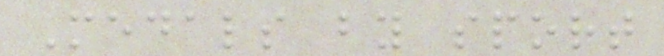Medals by sport
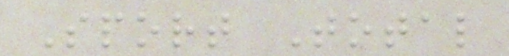Sport Total
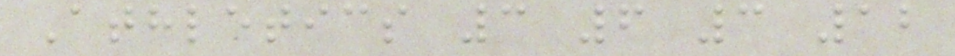Athletics 3 6 3 12
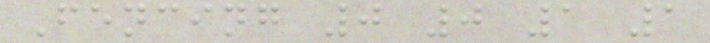Fencing 0 0 1 1
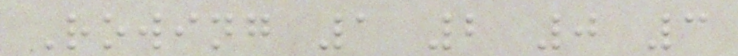Rowing 1 2 0 3
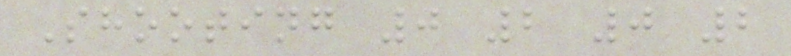Shooting 0 2 0 2
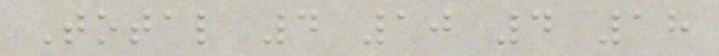Total 4 10 4 18
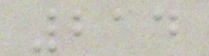214
